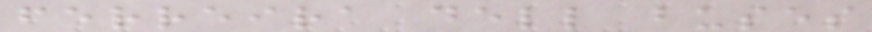ferreira dell buses
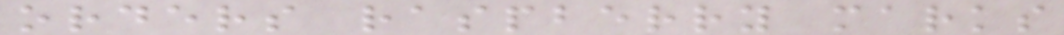orders raspberry marks
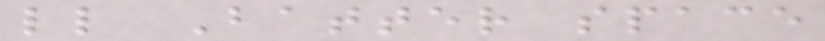ll Batter space
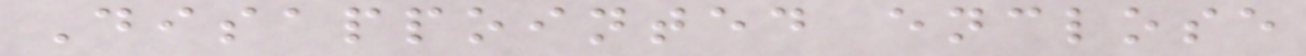Disappointed enclose
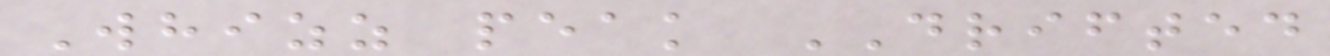Whizz peak DRIFTED
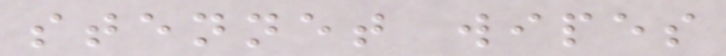stennet wipes
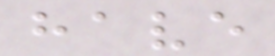have
